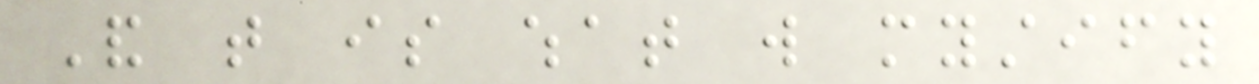And that is what will mystify
